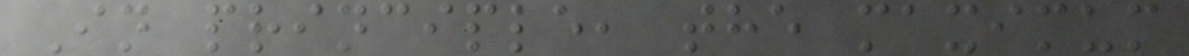In principle, the maximum
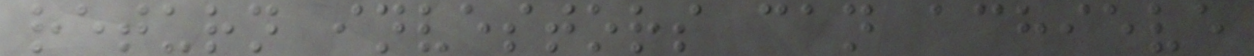return investors can achieve
